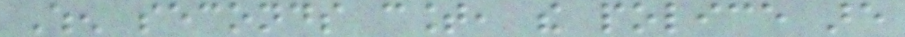When seconds count, the police are
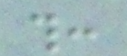this:
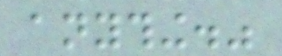anything."
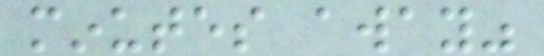minutes away"
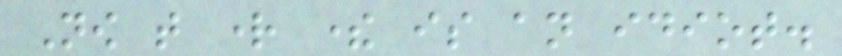Now that right there is an idiot.
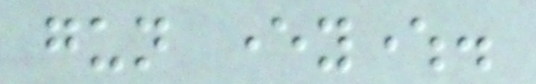gun everywhere.
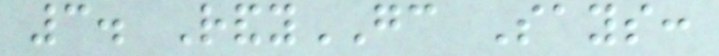3. RandyGC Says:
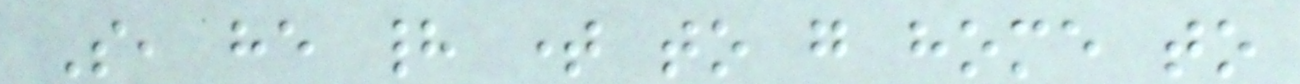So, he had time to go home to
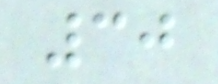30
